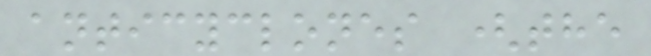anticyclones (the
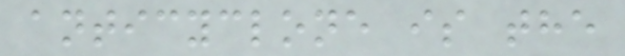anticyclone is the
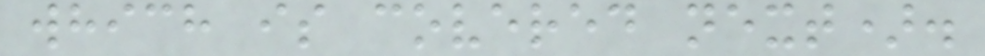which is covered next).
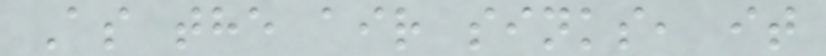As the air sinks, it
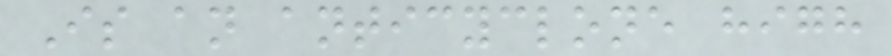Is an anticyclone high
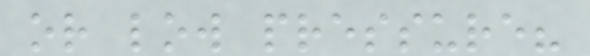or low pressure?
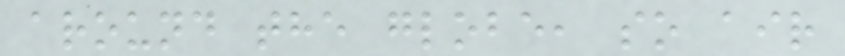around the globe, so air
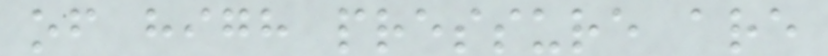of high pressure are
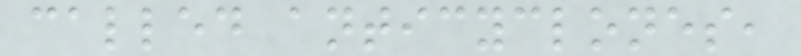called anticyclones,
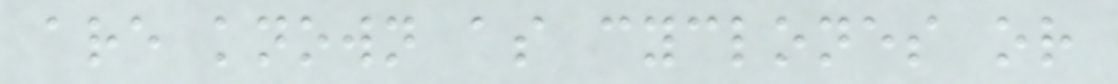are known as cyclones or
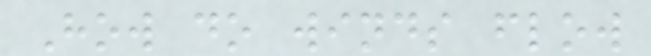How do winds flow
